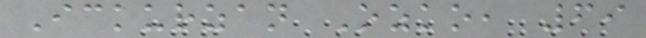Ickurzan Ozko, 69
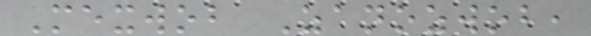Mexwob Zanozwob,
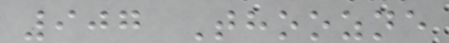907 Thoozne
